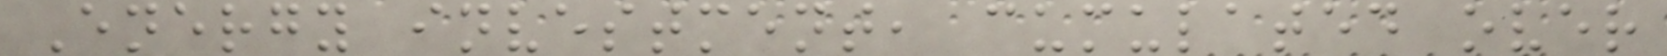Energy investment, cumulated over
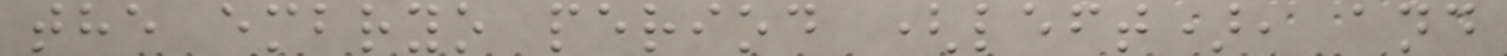the embryo period (left), and
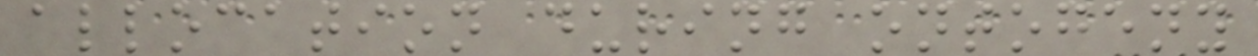allocation during ontogeny
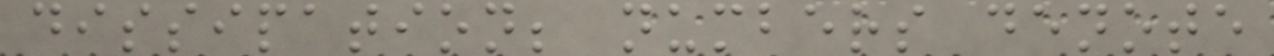dissipation; numbers denote
